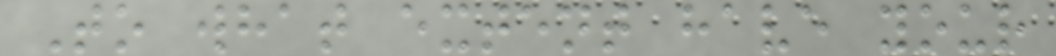To what extent have your
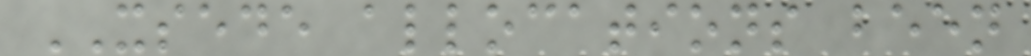XSEDE allocations been
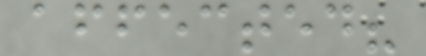affected?
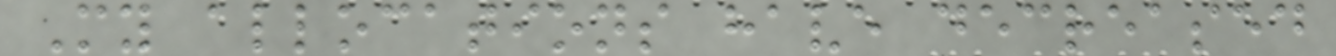My allocations have decreased
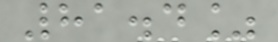81.4%
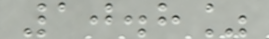10.8%
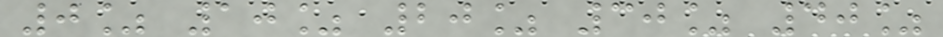0% 10% 20% 30% 40%
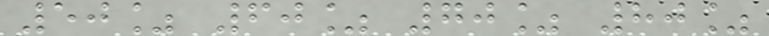50% 60% 70% 80%
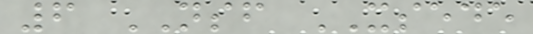6 NSF XSEDE
